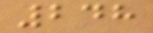248
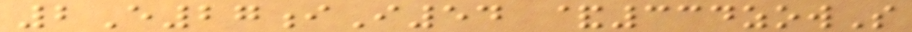2E27iI54 &334zowS
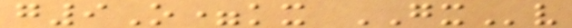g9O=kx GXv
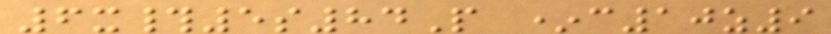6x#5s84P *c10z9
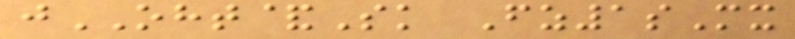jOHT&Sk Fz1sMx
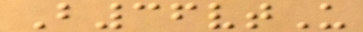B36vtU
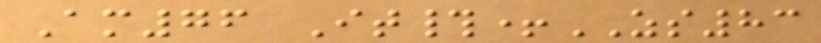Am76 It#+ZS83
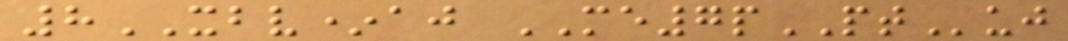8XBV*aj ME7pPTuj
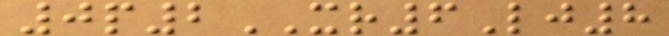0p2XR6Lj8
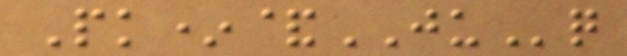Pk*&JUq
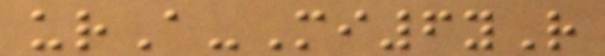urA-Mi6yR
